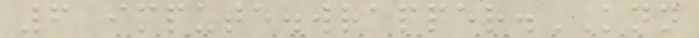6 impute.wrapper.KNN
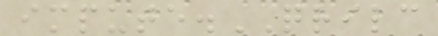impute.QRILC
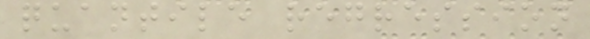quantile regression
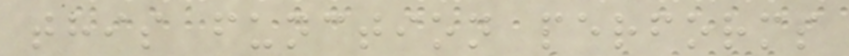this function performs
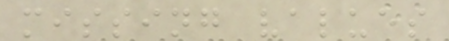missing values
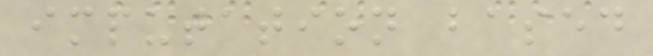imputation based
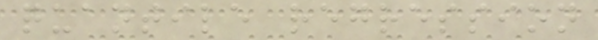quantile regression
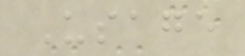Usage
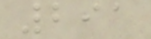291
